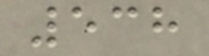538
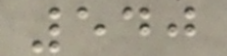540
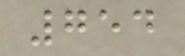754
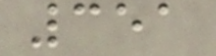351
